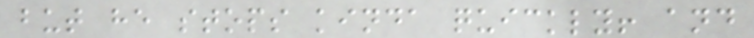but he stops kinda quickly! and
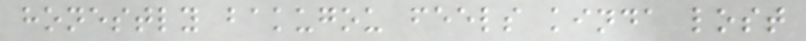honestly bakugou feels kinda lost
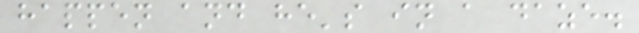happen and he's in a daze.
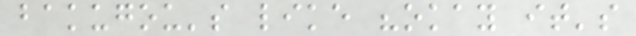bakugou's like "okay it's
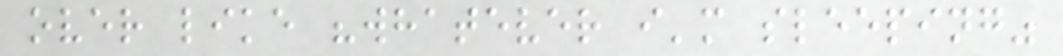over like "whatever i'm sleeping"
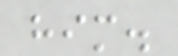him.
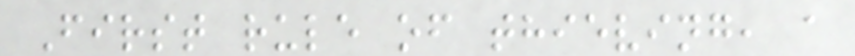First rule of thieving, a
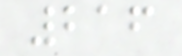216
